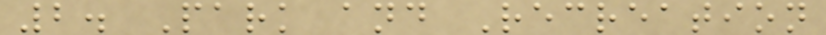2. Park and Recreation
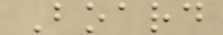Board
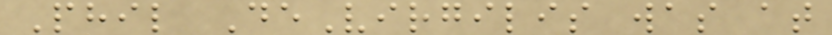Phil DeVirgilis was at
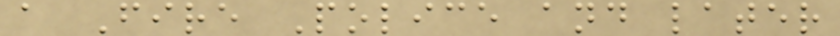a Fire Police and later
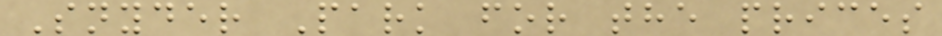Snyder Park for the prices
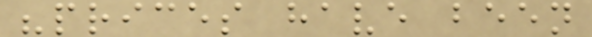"prices have been
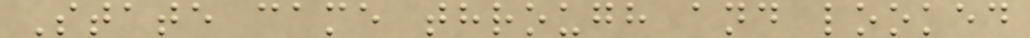State came through and looked
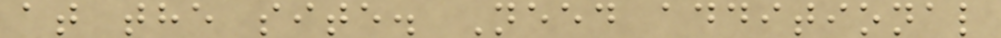at the site. Need additional
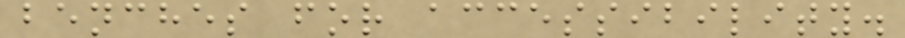benches for accessibility.
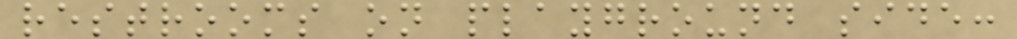restrooms on playground side:
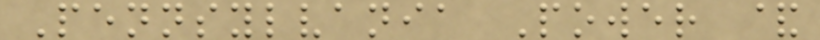Pennsylvania Power &
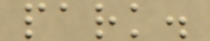park.
